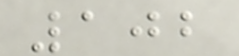102
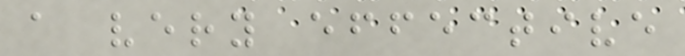a very effective
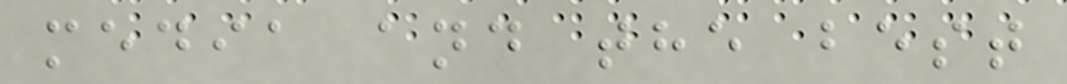media and the best
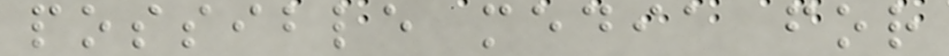possible media for
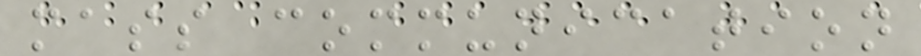mass communication
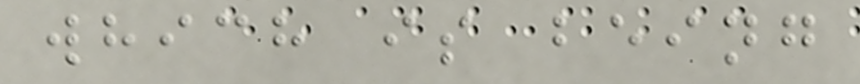which is being
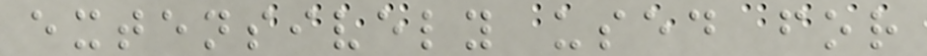extensively used for
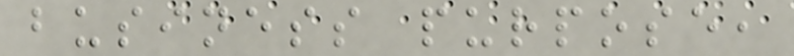business purpose,
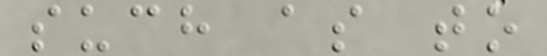such as to
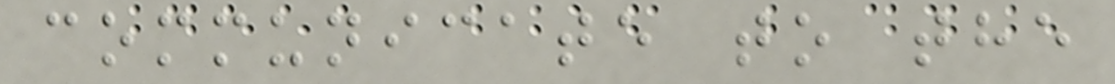communicate to the
